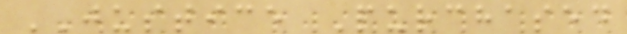JUSTICE Purchased
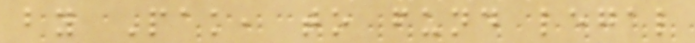by Pak, to fund legal
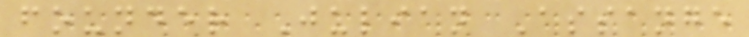founder Julian Assange
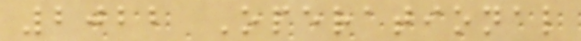2022 Operational
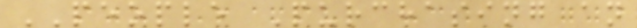PEOPLE Purchasing an
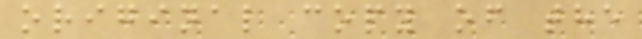original copy of the
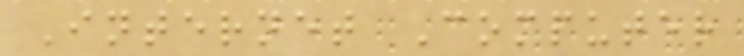Internet Computer
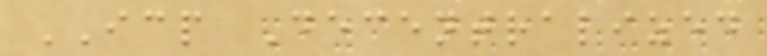ICP Decentralized
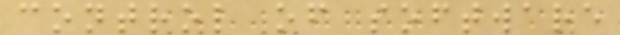control of software
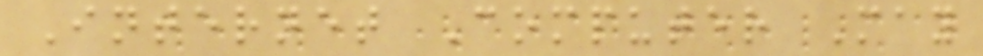Internet Computer May
